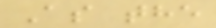As the
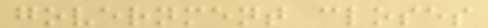government closes
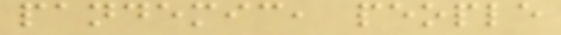pandemic, people
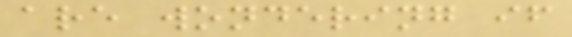are wondering if
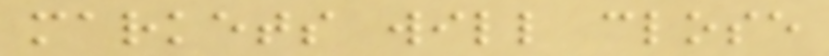markets will close
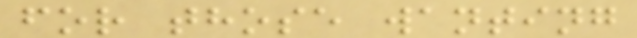for those wanting
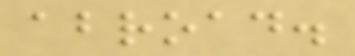abroad.
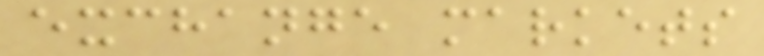exchange markets
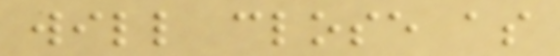will close as
